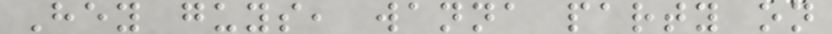Hey guys, wanna party on
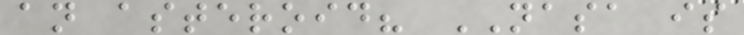an asteroid? NASA is
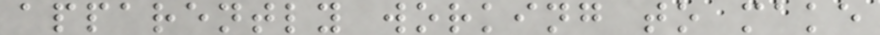apparently working to make
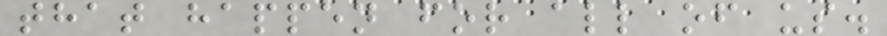that happen for all of us.
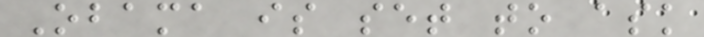Obama is set to ask
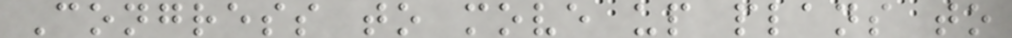Congress to move up plans to
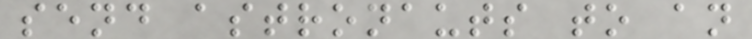send astronauts to an
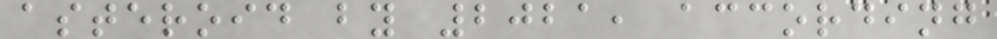asteroid by 2021, according
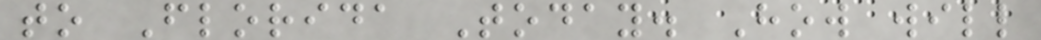to Florida Today. How will
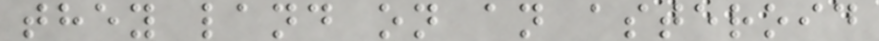they land on an asteroid
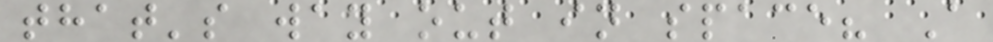that's way out in space? A
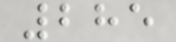285
